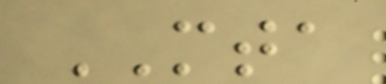MTA
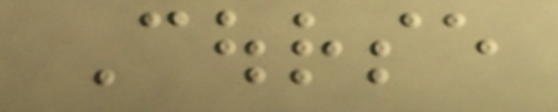Course
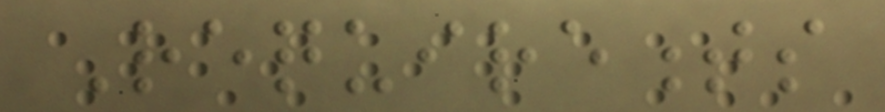Requirements
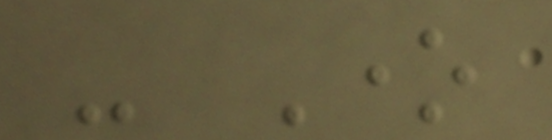- One
